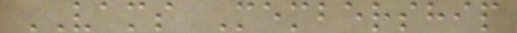VAMS Membership
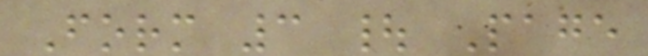Form 3 | Page
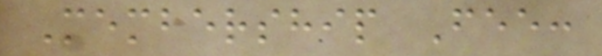Membership Fee:
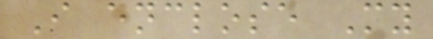I enclose My
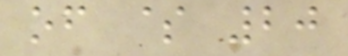of $ 20
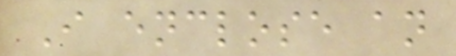I enclose an
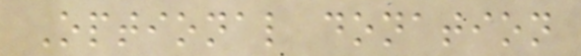Optional donation
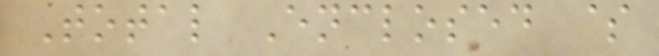Total Enclosed $
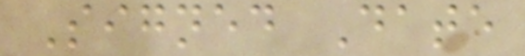Signed Date
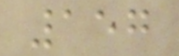157
